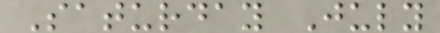Saturday July
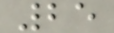25
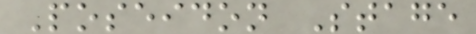Poseidon Stage
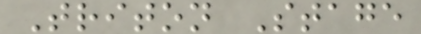Triton Stage
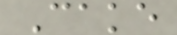Cake
